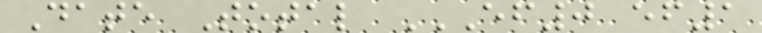Date Total EF0 EF1
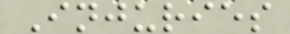Injuries
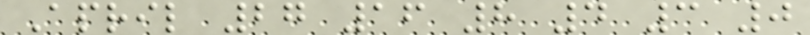April 27 16 8 4 3 0
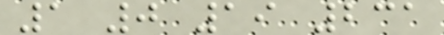1 0 19 231
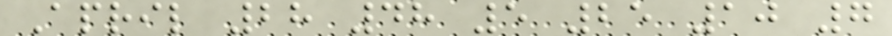April 28 48 5 25 10 7
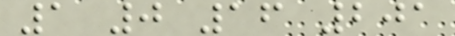1 0 16 201
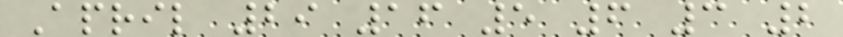April 29 16 5 6 3 2
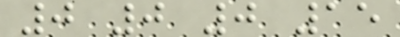0 0 0 15
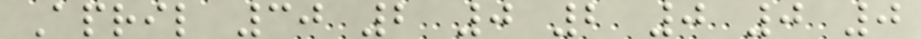April 30 2 0 2 0 0 0
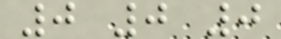0 0 0
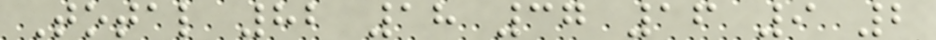Total 82 18 37 16 9 2
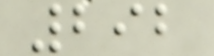292
